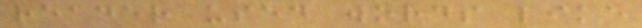reader used words like
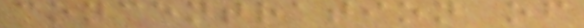concentration of
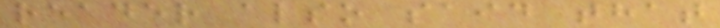reader also said that
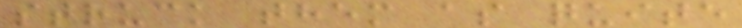struck them as quite
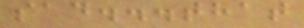sad...that
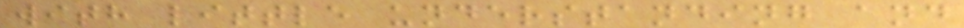with little understanding and
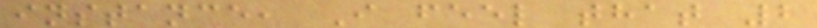instance, I feel that 2
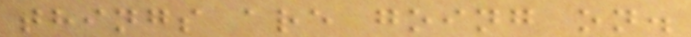things are going on.
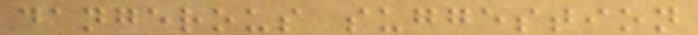dangerous suggestion
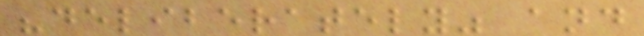"deliberately" and
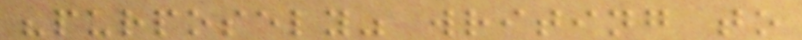"purposely" writing to
